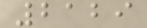2129
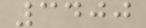3400
